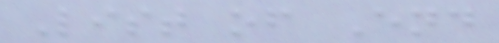List of End
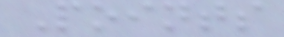Points
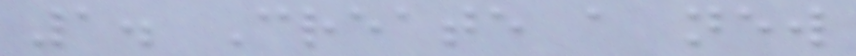1. Create a new
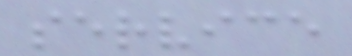service
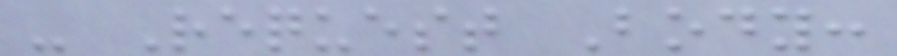- Request Body:
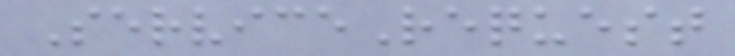ServiceRequest
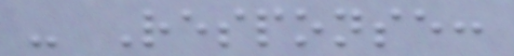- Response:
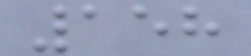158
